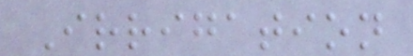Irrigation
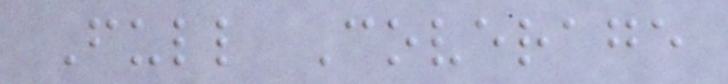Full Coverage
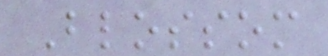Blossom
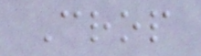Crop
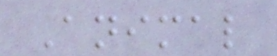Animal
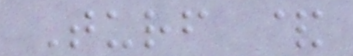Turf &
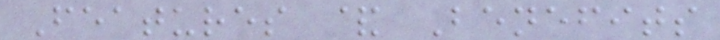Features & Benefits
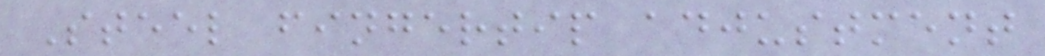Steel fingertip adjustment
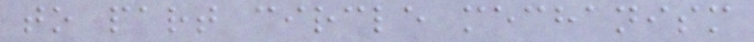to part circle mechanism
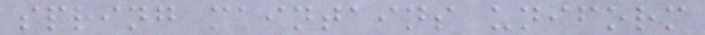spring maintains uniform
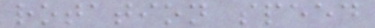rotation speed
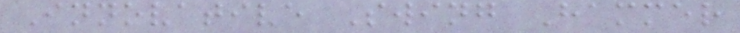Innovative Swing Hammer
